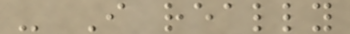- I really
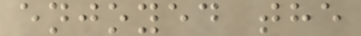enjoyed the
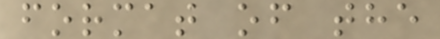format of the
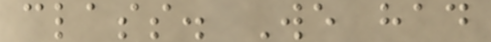class. We had
